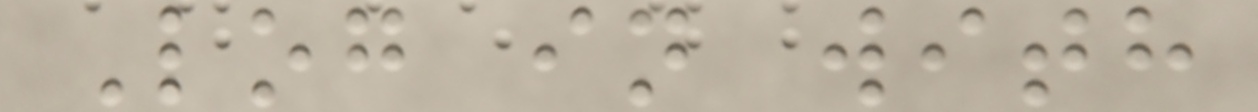Log in with
